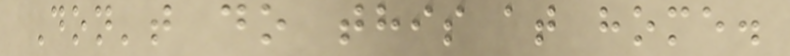Don't do this at home.
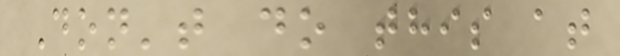Don't do this at
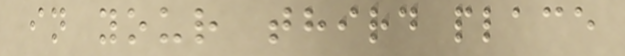in your third place
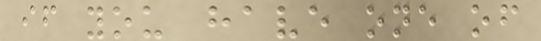if you have one of
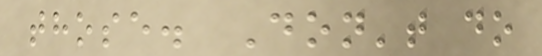those. Don't do
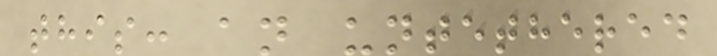this: an untethered
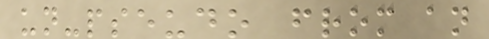un-pseudo from an
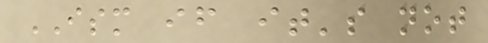ISM if it's not
